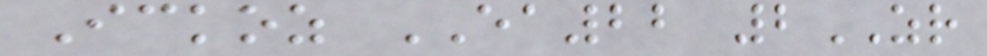Ickoz EA22 2ZR
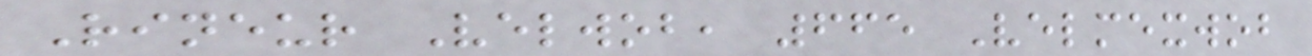Rineur Velwob, 665 Velmexwob
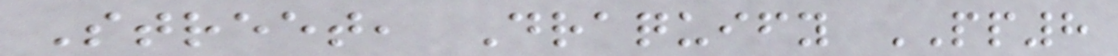Street, Draquify PP8
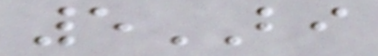5BI
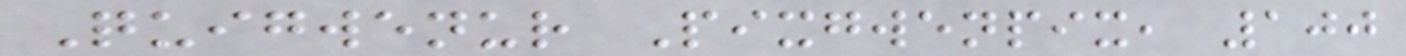Quigwenur Pixgwenpix, 100
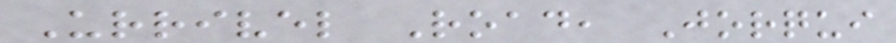Urrivel Road, Jorqui
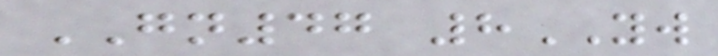GN47 8YW
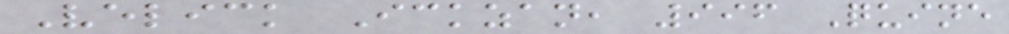Velick Ickzan, 996 Quine
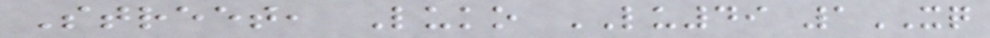Street, Luko LU49 1XQ
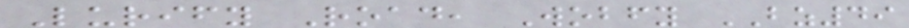Lurify Road, Wobfy BZ49
